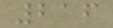216
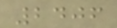2406
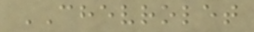CHEVROLET
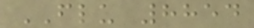FLU 8854
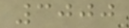3000
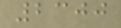2300
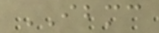IBMC
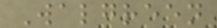Walgreen
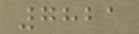7821
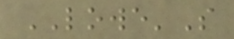LOWE'S
